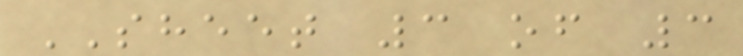SHEET 3 of 3
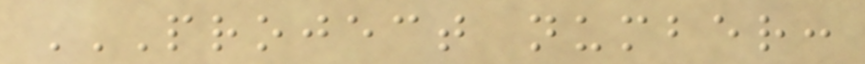PROJECT NUMBER:
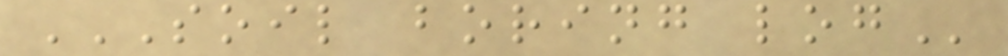SOIL BORING LOG
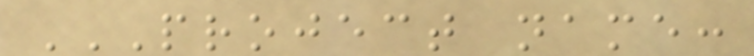PROJECT NAME:
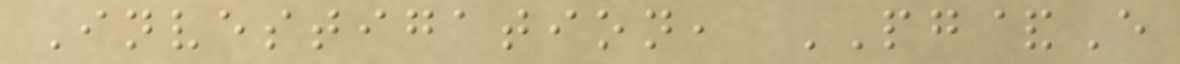Investigation, PG&E
